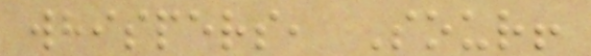whispers, Sour!
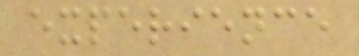experience
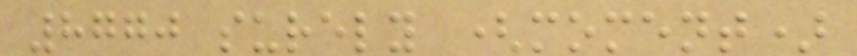8770 surely (moment)
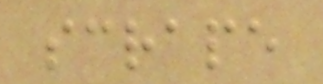scrape
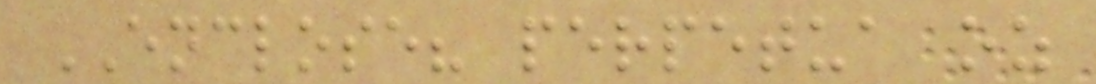ENCLOSE? perpetua oz
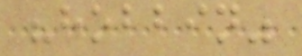"hobbin"
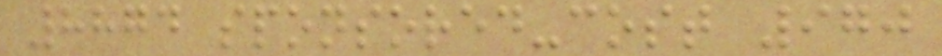8874 sponsored-cost 970
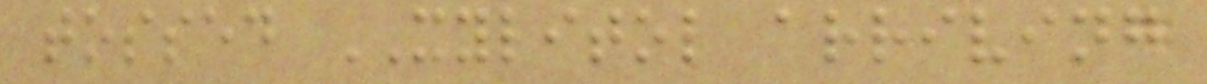tossed XYLITOL arriving
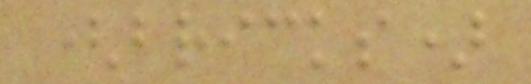(bricks)
